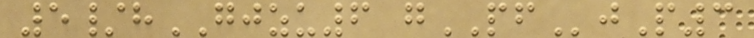5/hGJZU6 gPFjP3
